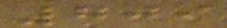709
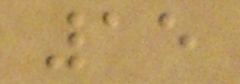15
